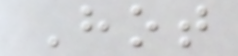Hot
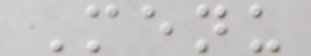Menu
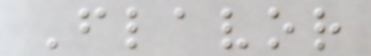Flavor
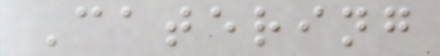Catering
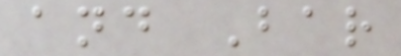and Bar
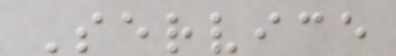Service
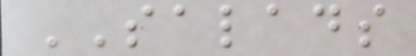SALADS
